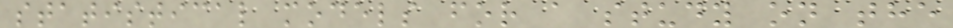statistical models for a study on the
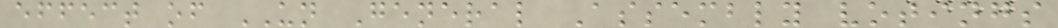effect of UN General Assembly votings
